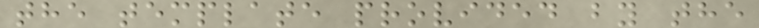the template provided by the
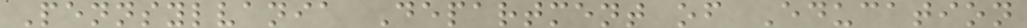Pennsylvania Department of Education
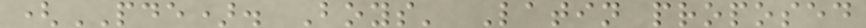(PDE). Boys' Latin proposed
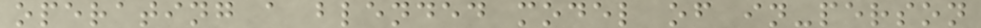operating a blended model of in-person
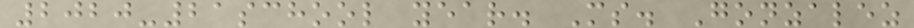2020-21school year. Ms. Gonzalez
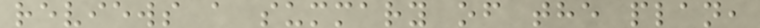reviews a summary of the plan,
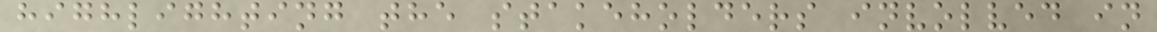highlighting the stakeholders involved in
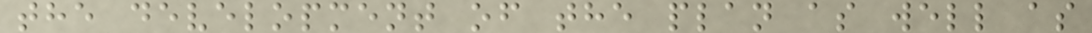the development of the plan as well as
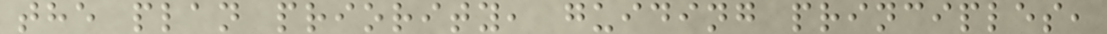the plan priority, guiding principles,
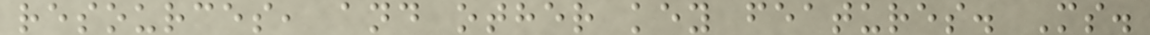resources, and other key features. Ms.
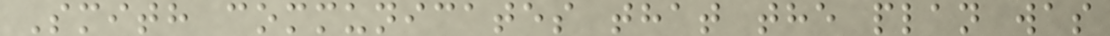Smith communicates that the plan was
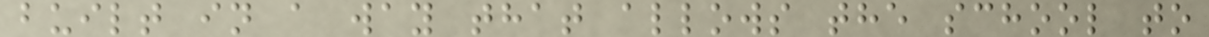built in a way that allows the school to
